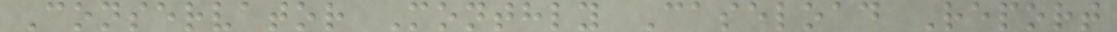Conservator Monthly Caseload Report
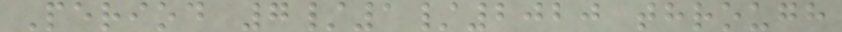Period 7/1/2020 through
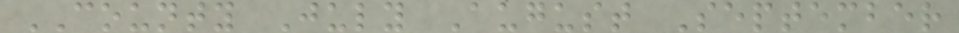COUNTY July August September
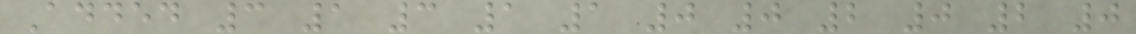Added 3 1 3 1 1 0 0 2 0 2 0
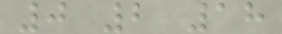0 2 18
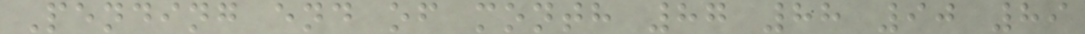Pending end of month 87 88 90 89
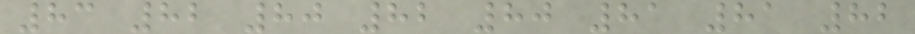83 82 80 82 80 81 81 82
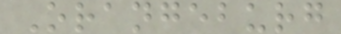Orangeburg
